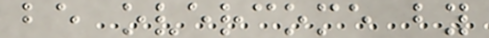be overcome by
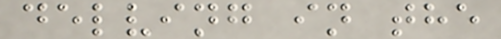delving in the
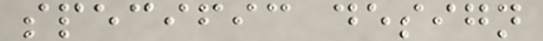specific design
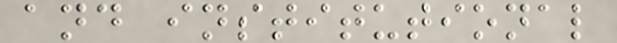and institutional
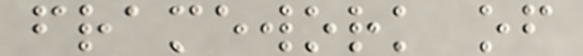framework of
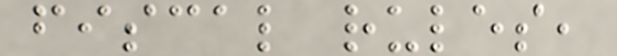fiscal rules,
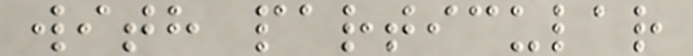with particular
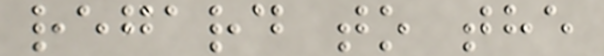regard to the
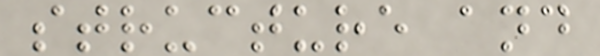structure and
